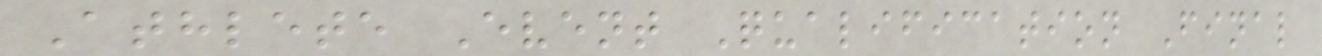Athlete Event Qualification Final
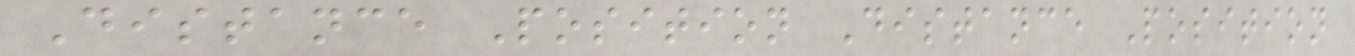Distance Position Distance Position
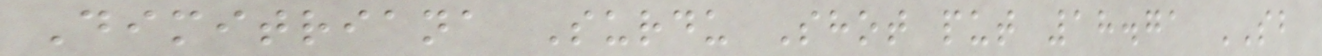Dimitriana Surdu Shot put 18.71 SB
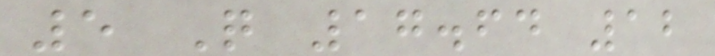5 Q 17.64 12
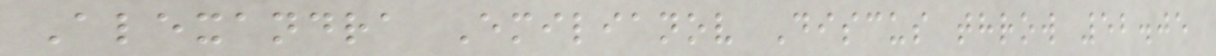Alexandra Emilianov Discus throw 52.05
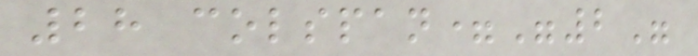28 colspan="2"
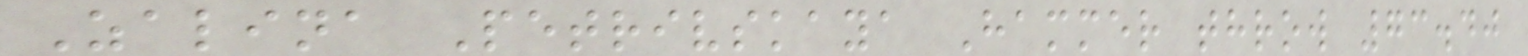Zalina Petrivskaya Hammer throw 73.40
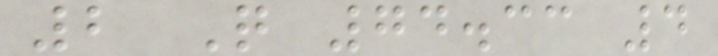2 Q 74.33 4
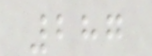287
